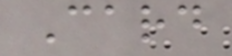Card
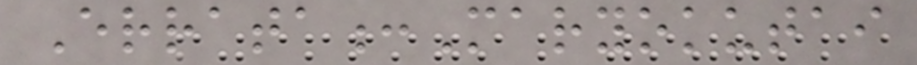Errata:Maryokutai
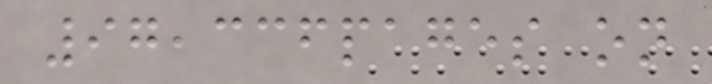97,336pages on
